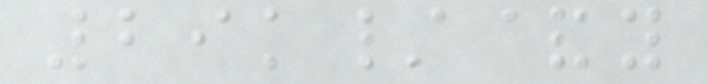29k/&y
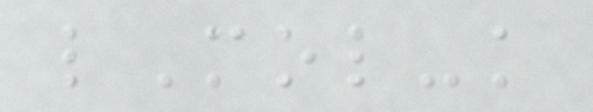lMol-k
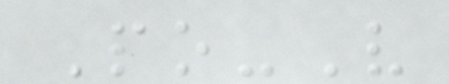Po-V
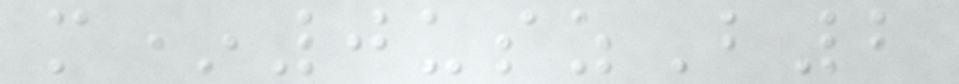m*0uszB2
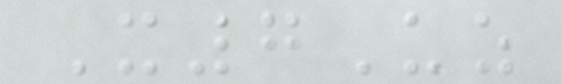X7Uz
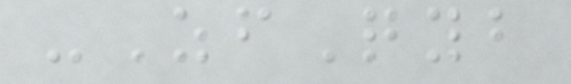-ZfQyb
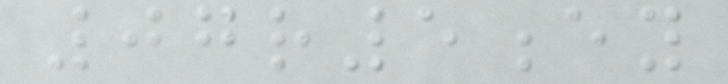07r5ey
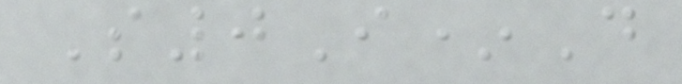S0I*D
